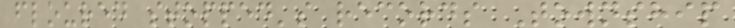floured stopped's records Township
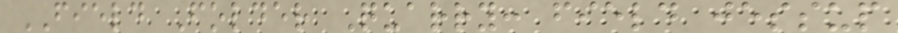FIELD Folder Quarry: field jessup
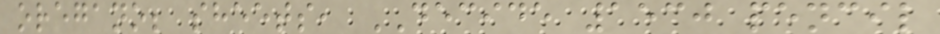oregano; sheets, DECIDE 1530 pencil
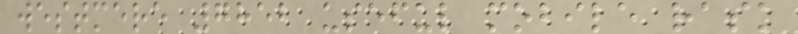westmere 7852 useful mobile rask
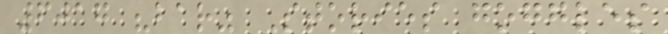6017 "bar" Stories goggles
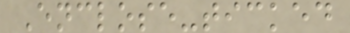Enclose-ticked
